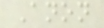Anon
